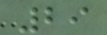29
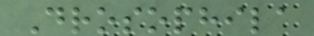Drosophila
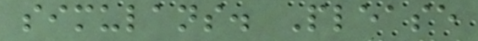simulans. Please
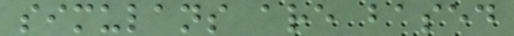simulans are based
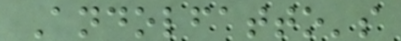Andolfatto's
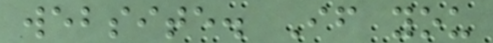website. If you
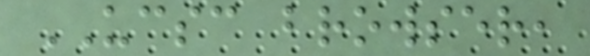UCSC browser,
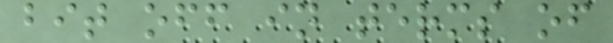bit off in terms of
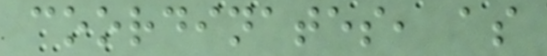coordinates, as
